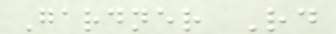Gardner Rd
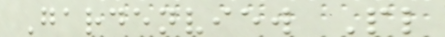Gardenview Pl
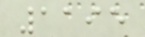1195
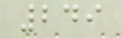249
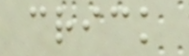crick
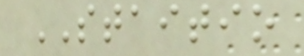STAITIO
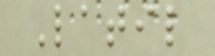Latil
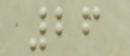26
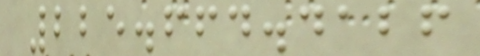225.664.4126
